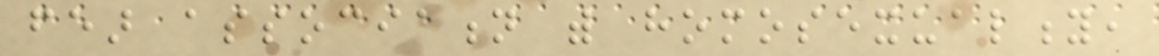fear association with homosexuality,
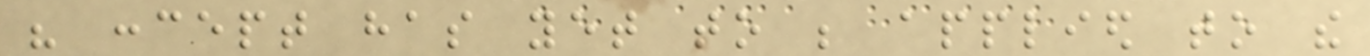his concept has yet to be applied to the
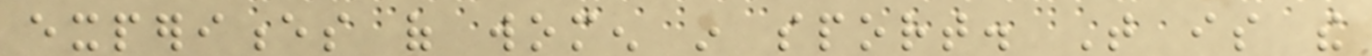experiences of women in sport. That is the
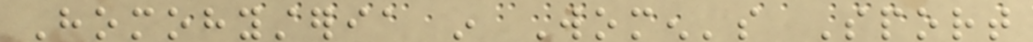Homohysteria in Women's Sport
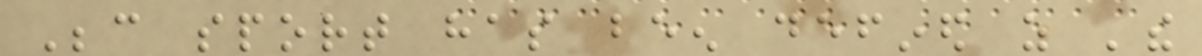Because sport has been defined as 'the
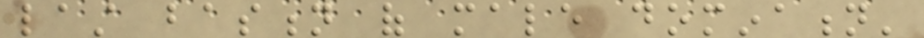last bastion of male domination'
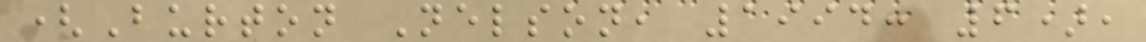(Burton Nelson, 1994: 6),
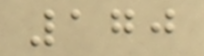170
